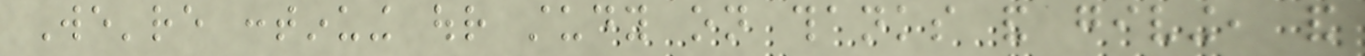We're continuing our study on thanks and giving, and
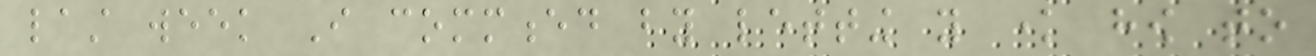last week I commenced by letting you know how to
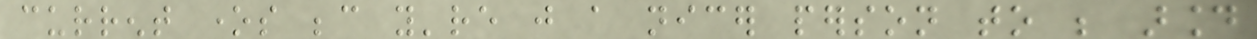current ones because you're just a nicer person to be around
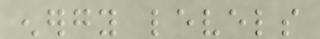energy levels
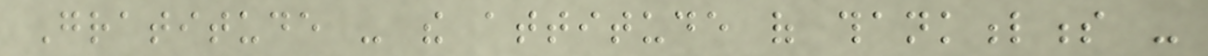Gratitude - the attitude of thankfulness -
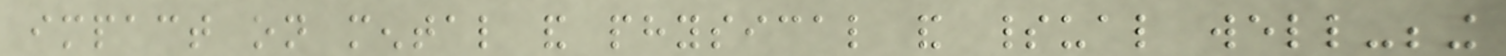impact on mental and physical and spiritual well-being
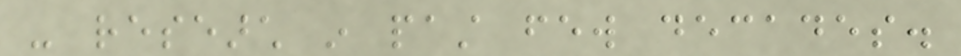- research in past few decades.
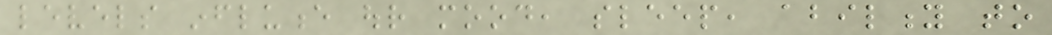levels influence our mood, sleep, ability to
